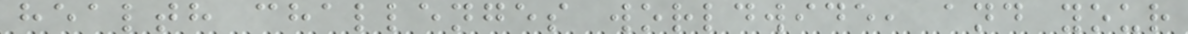health challenges worldwide, and your
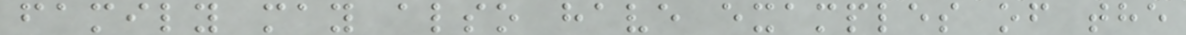family may also have examples of the
